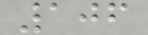106
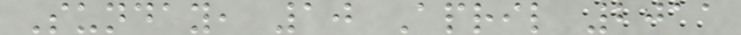Sunday, 10 April 2011
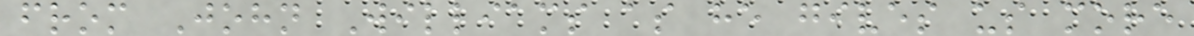from John Williams as he gives us more
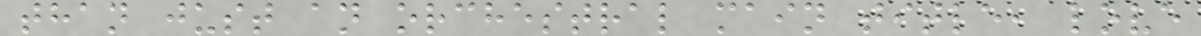than just an orchestral main title, love
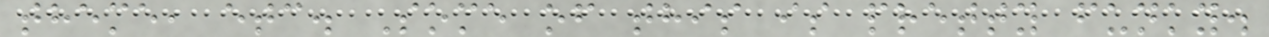theme, etc. Some of this is pretty funky.
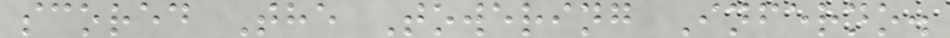scored The Towering Inferno.
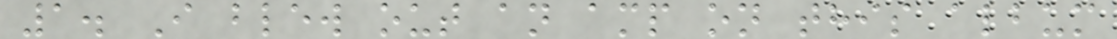1. I blew out an amp on this album
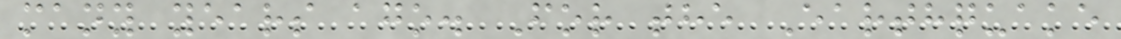many years ago. For the Earthquake
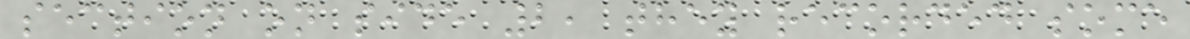section on side 2, they recorded some
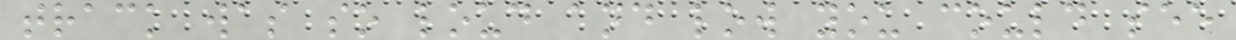track was so loud and low you could see
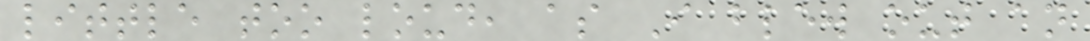little too loud, as I blew out an
